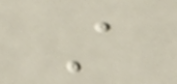A
